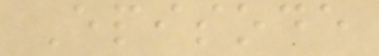Episode
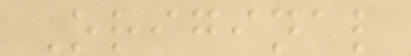Original
